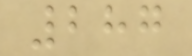287
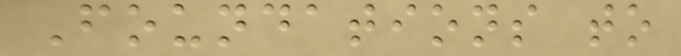Foundations to
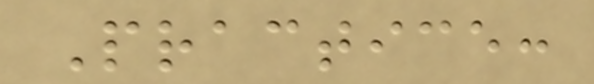Practice:
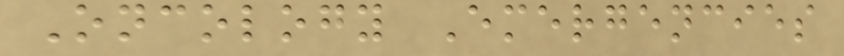Oncology Emergencies
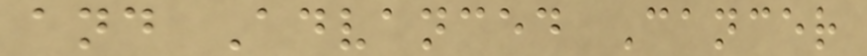and Advanced Cancer
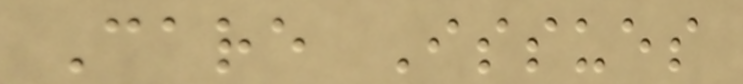Care Issues
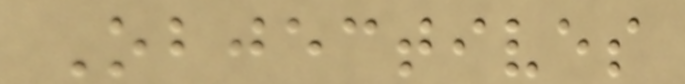Objectives
